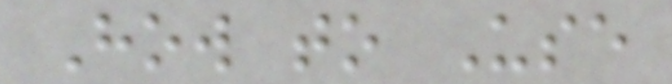How to Use
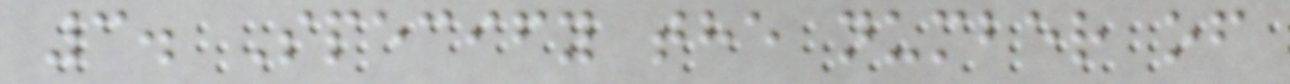3. Specify the number of
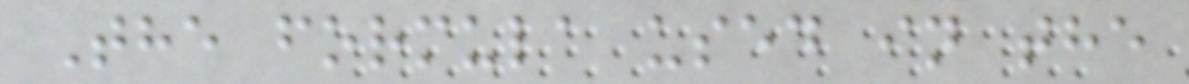The formula used in the
